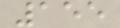155
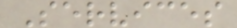Services
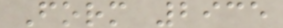Form 2935
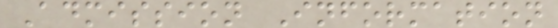Admission Information
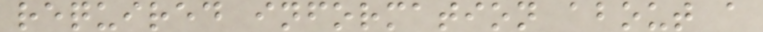required information about a
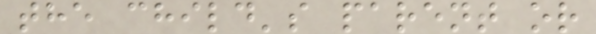the child's parent or
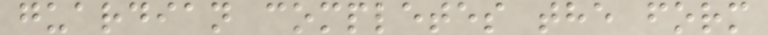guardian completes the form
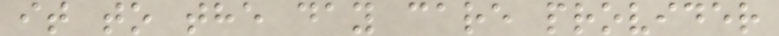it to the day care provider
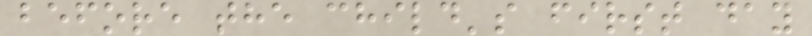before the child's first day
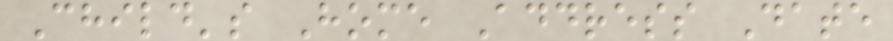Child's Home Address Date
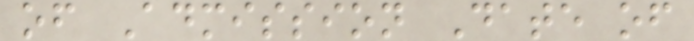of Admission Date of
